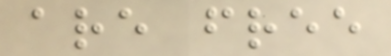are free
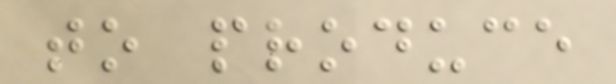to produce
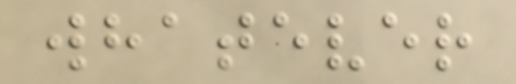whatever
